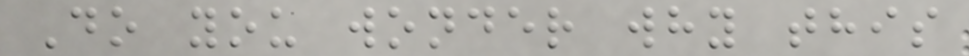Do you wonder why this
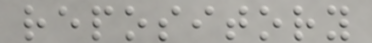repository
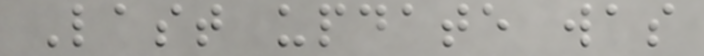Last update was
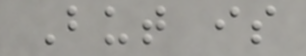But is
